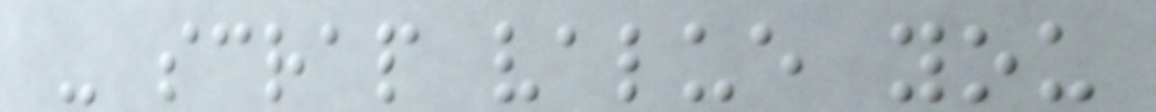- scrap value you
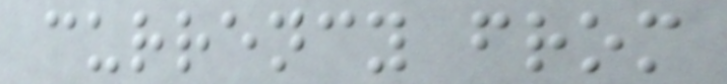currency from
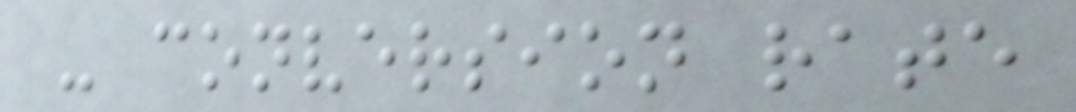- conversion rate
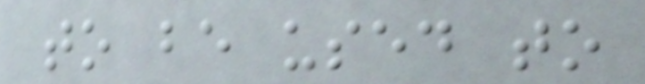to be used to
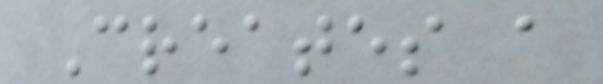Creates a
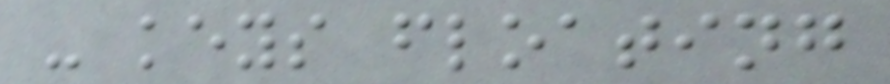- keys floating
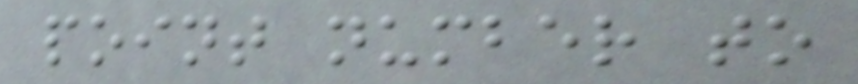point number to
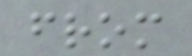from
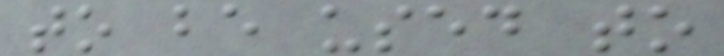to be used to
